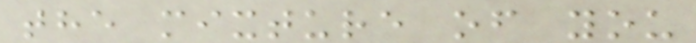the mixture of you
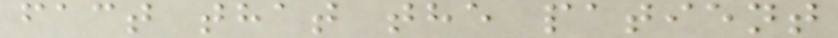fact that the patient
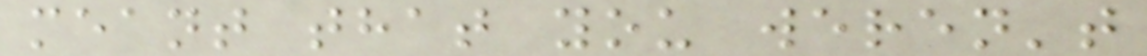meant that you weren't
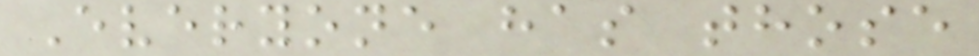Everyone has those
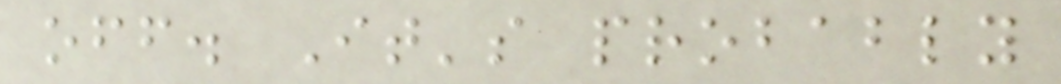off. It's probably
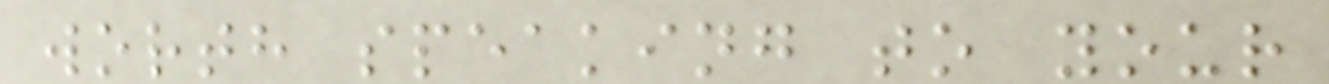worth speaking to your
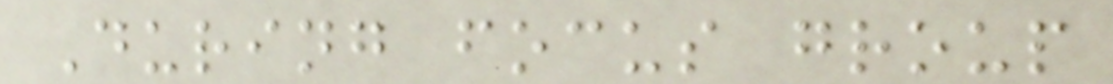During focus group
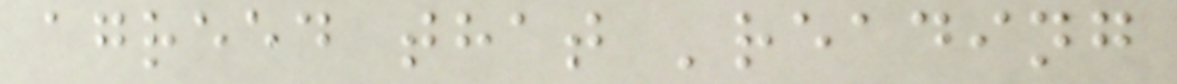agreed that 'reading
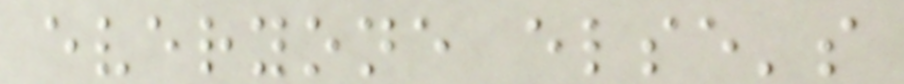everyone else's
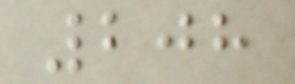208
